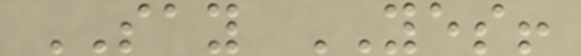SAY YES!
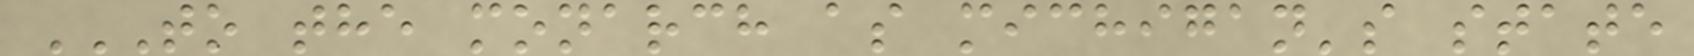TO THE MONARCH AS MICHIGAN'S STATE
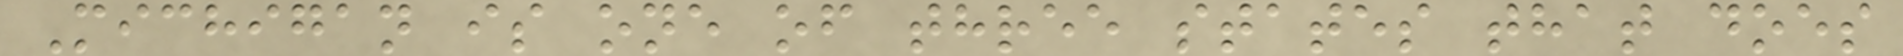Michigan is one of three states that does
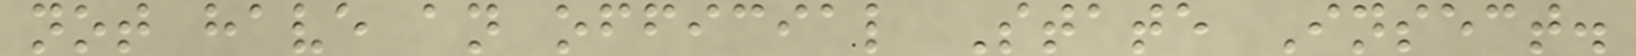not have an official State Insect.
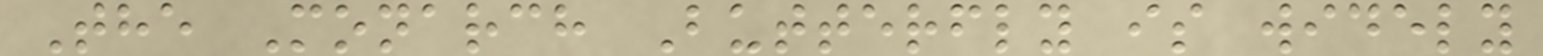The Monarch Butterfly is widely
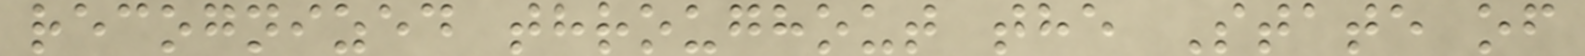recognized throughout the State of
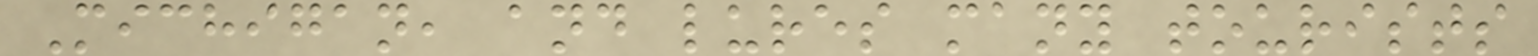Michigan, and lures many tourists
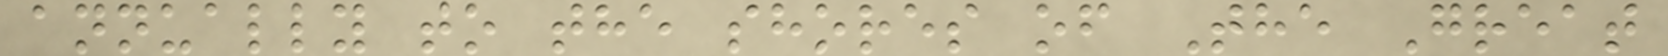annually to the shores of The Great
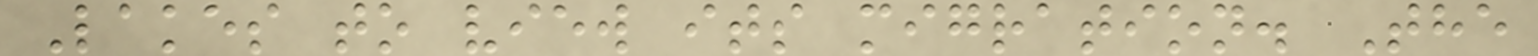Lakes to view its migration. The
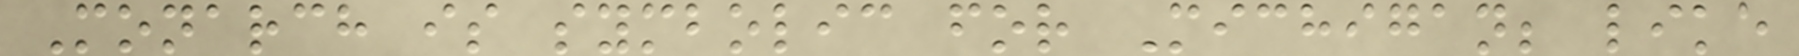Monarch is symbolic for Michigan; like
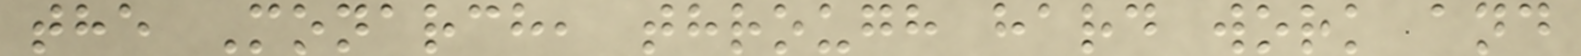the Monarch, through hard work and
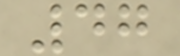47
